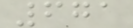671
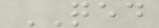QED
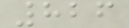826
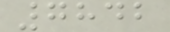7842
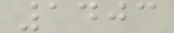1403
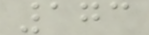173
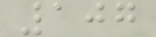107
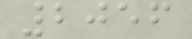2056
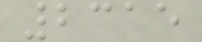2315
